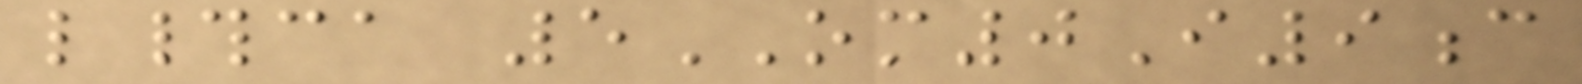l#ca 5OM0I9c
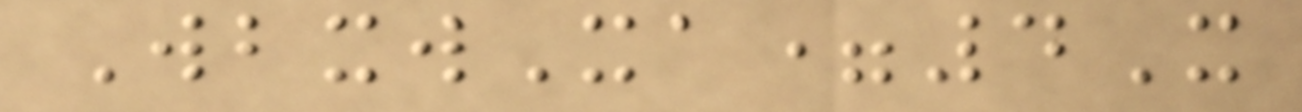WbxwXa=4X
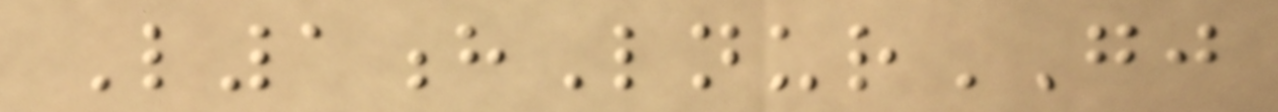L1hLnurGJ
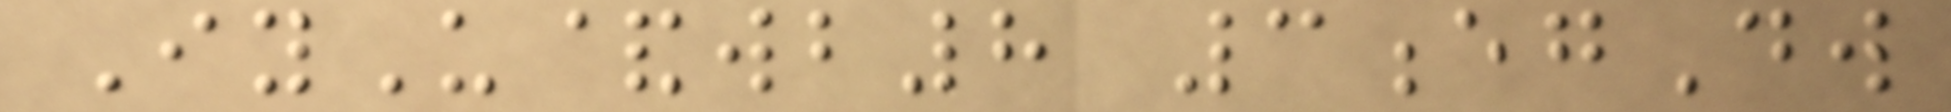IyU&wb8 3egDw
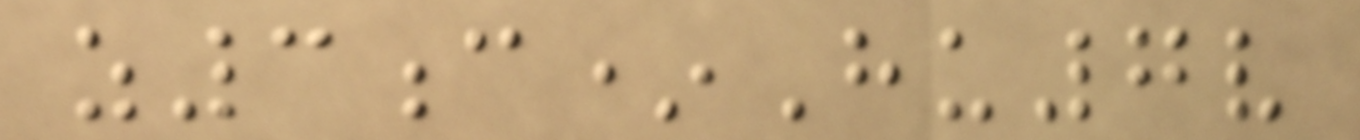z3c*Hu7v
